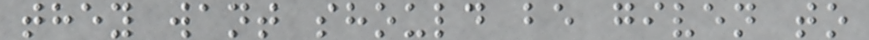they want should be given to
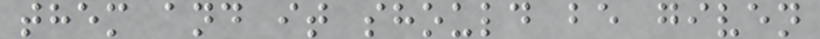them and it should be given
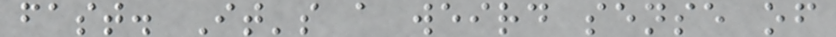fast. It's a weird sense of
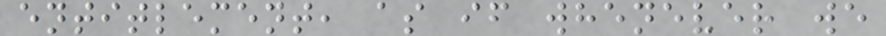entitlement, as if whenever we
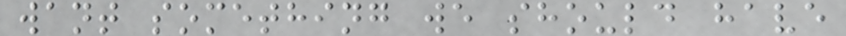want something we should have
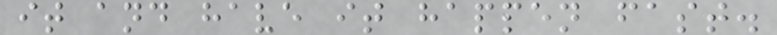it and have it happen fast.
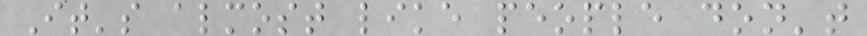It's almost like people don't
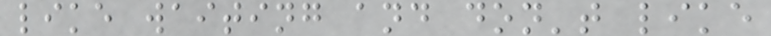like waiting and don't like
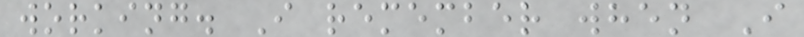working. I remember when I
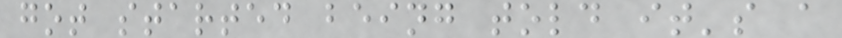got started being told it's a
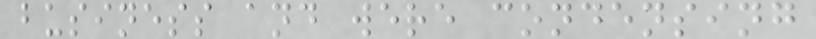business and were condensing
